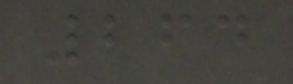264
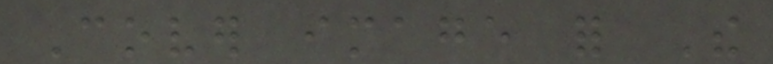Cover image for The
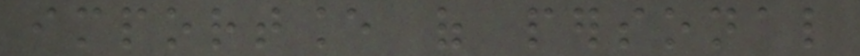importance of personal
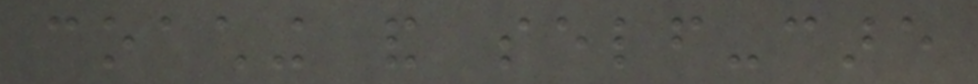coaching and self-care
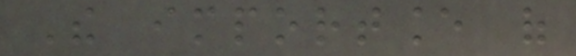The importance of
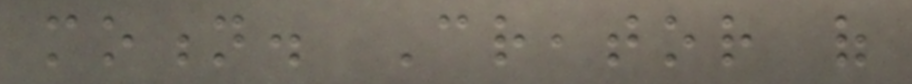motion. Creator of
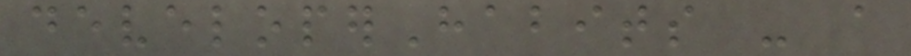developerHabits - a
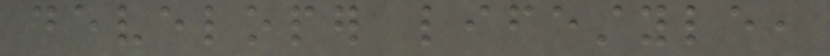developer lifestyle,
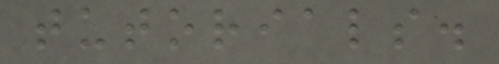tutorials.
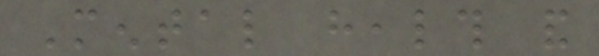Mental health and
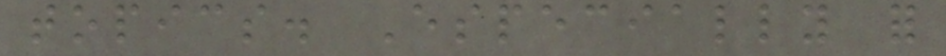topics. Especially for
